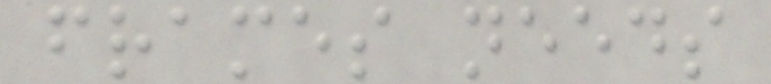frames needs
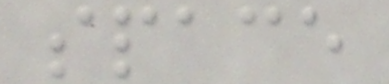space
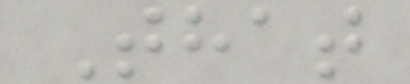That
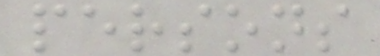persons
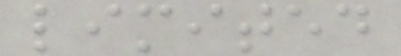limited
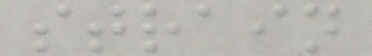strain
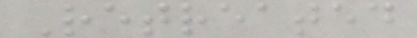Retreated
